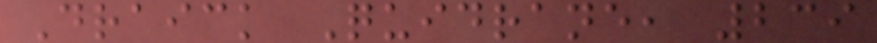Draick Quidrane, 239
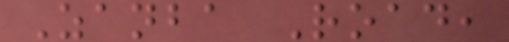Zanba Road,
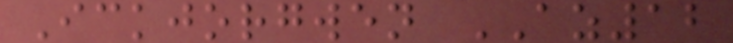Ickjorgwen AZ12
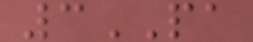3PA
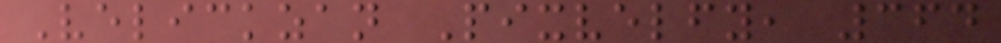Velickzan Pixvelfy, 364
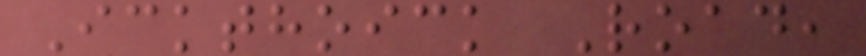Ickthoick Road,
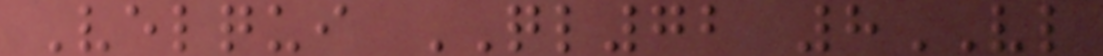Velqui QL72 8VL
